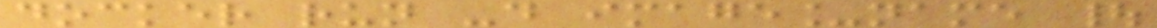docker run -d image_name |
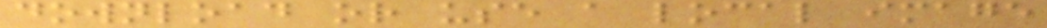download or use a local image
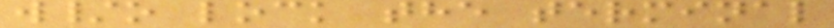w/o lock the terminal
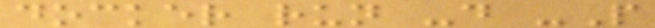docker run -d -P
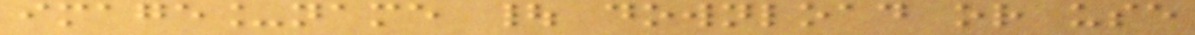image_name | download or use
